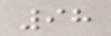98
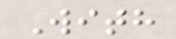With
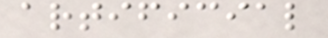artificial
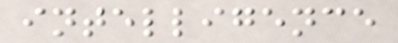intelligence
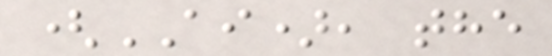(AI), the
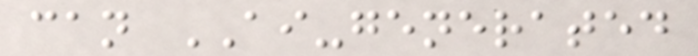can AI-generated
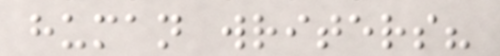human writers?
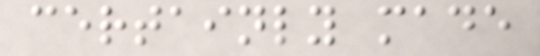certainly made
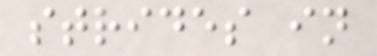strides in
